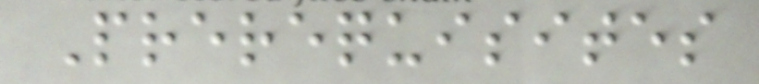Prerequisites
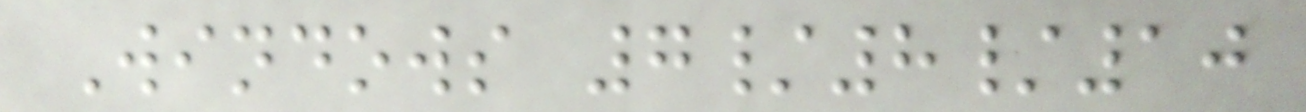Windows 7/8/10
